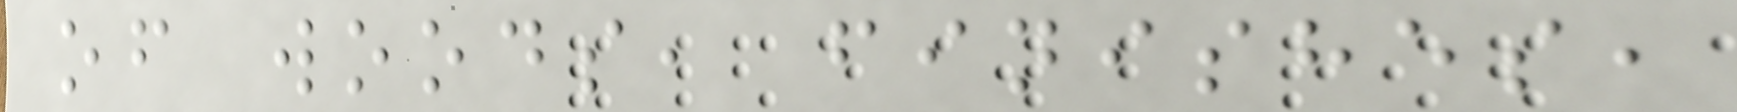of woods, finishes,
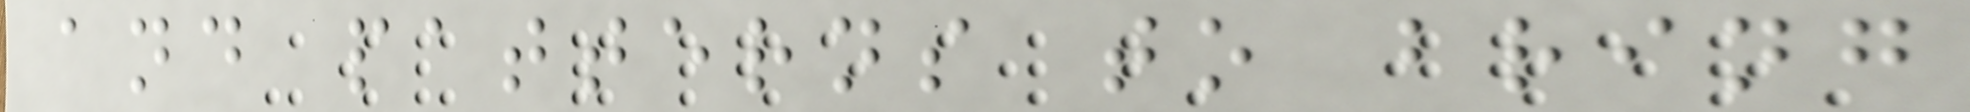and patterns to bring
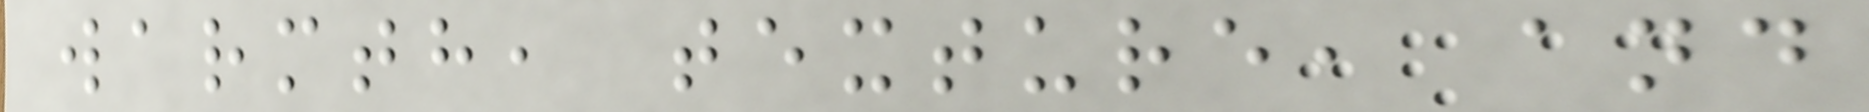warmth, texture, and
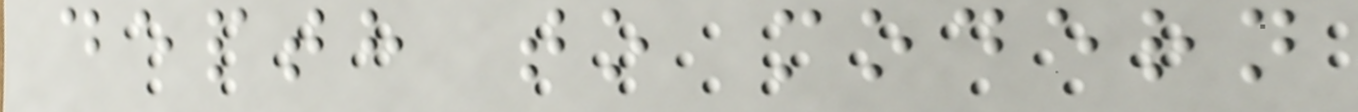depth to modern
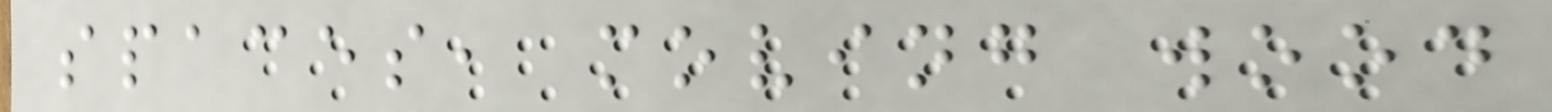spaces, moving wood
